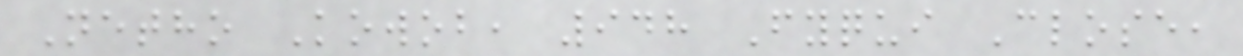Netho Kowob, 948 Fyqui Close,
